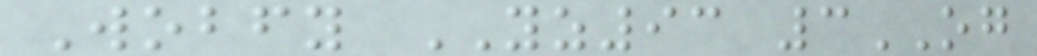Wobfy YZ93 3OG
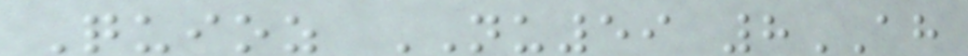Quioz NU59 8AH
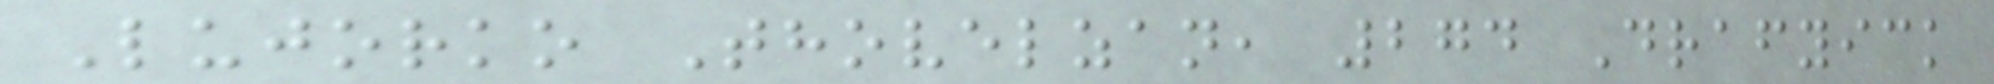Lujorko Thovelzan, 274 Drafyick
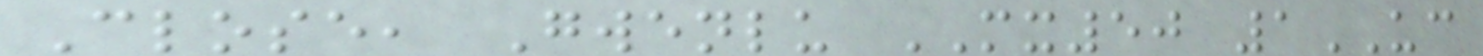Close, Gwenlu MX50 1UC
